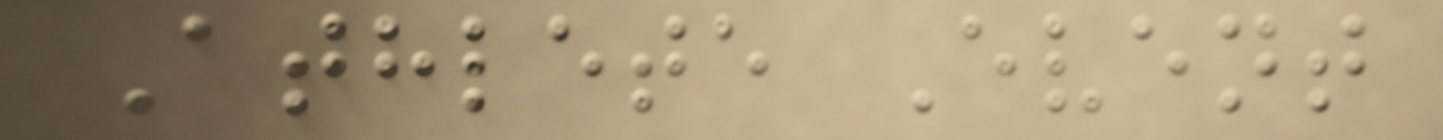Athlete Event
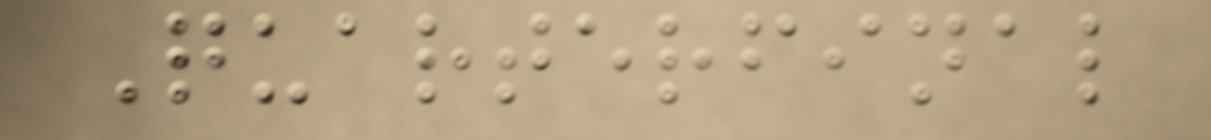Quarterfinal
